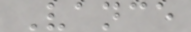Vance
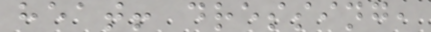heat! dressing,
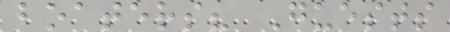boaters? Guests
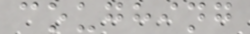coughing
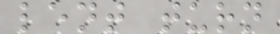lent turn
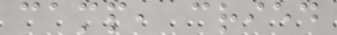camp, cried
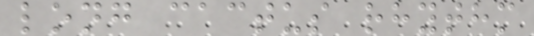long cactus rhythm
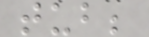tub;
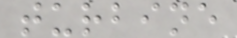turbine
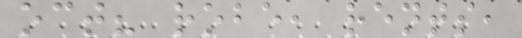oct? robe, rents,
